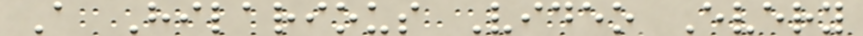A Hilarious Video Every
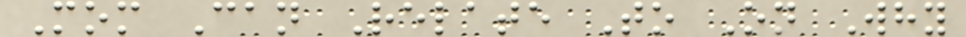Mom Can Relate To On Why
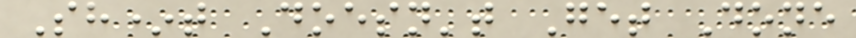Sh*t Doesn't Get Done
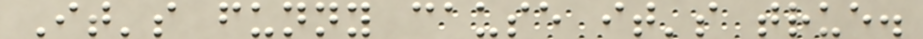It's funny cause it's true.
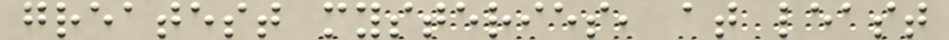greatest mysteries, at least
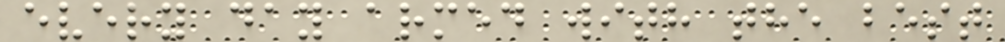every day armed with the best
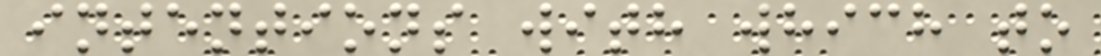intentions with which to
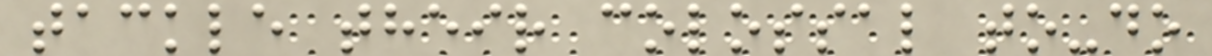tackle their colossal to-do
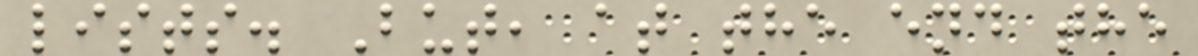lists. But, at the end the
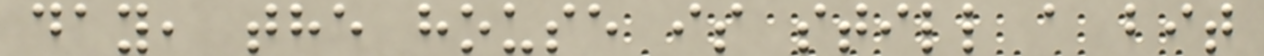day, the house is still a bit
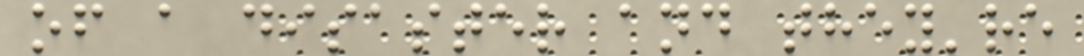of a disaster and they're
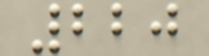220
